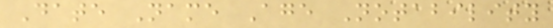Date Name Age Notability
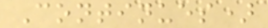Continues)
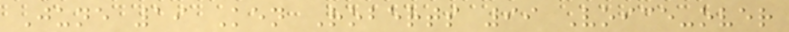June 19 Ken Roberts 99 Voice-over
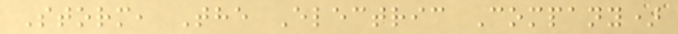Storm, The Electric Company)
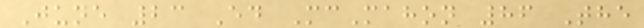June 23 Ed McMahon 86 The
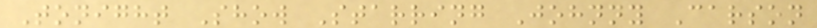Tonight Show Starring Johnny Carson
